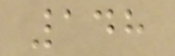148
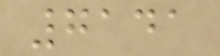7141
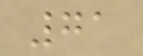71
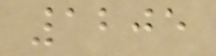1205
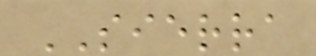SIERRA
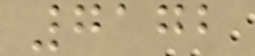7172
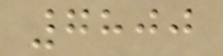7800
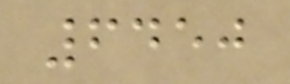6450
